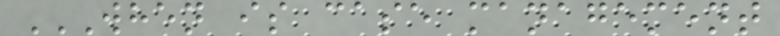WHEN IS CASE MANAGEMENT
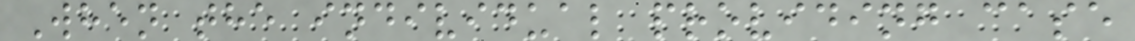When the individual providing case
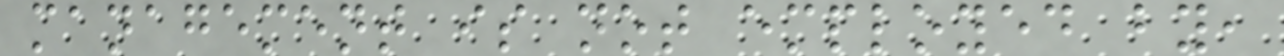management is not employed by,
